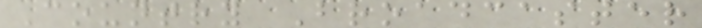Country Broadcaster
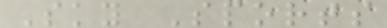Sky Sports
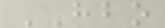HBO
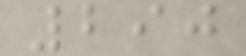290
